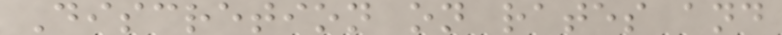Discretion on rates and
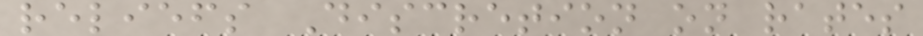reliefs Discretion on rates
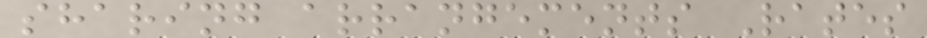sharing arrangements Rates
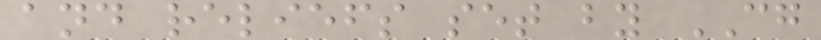and reliefs set by CG
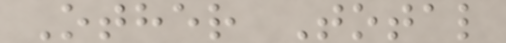Other Total
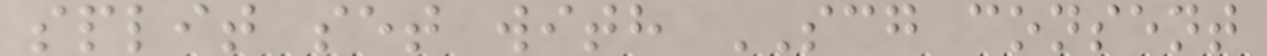split set with SCG consent
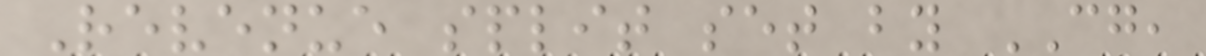Revenue split set by CG,
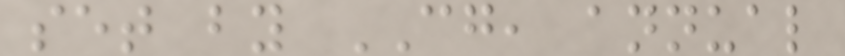set by CG, annual
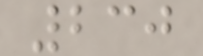230
